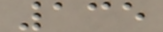135
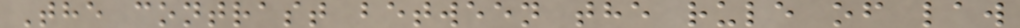The contrast between the rule of law
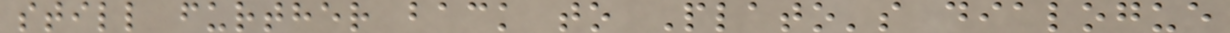still further back to Plato's dialogue
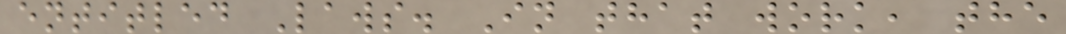entitled Laws. In that work, the
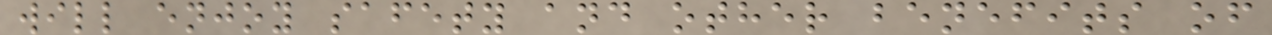will enjoy safety and other benefits of
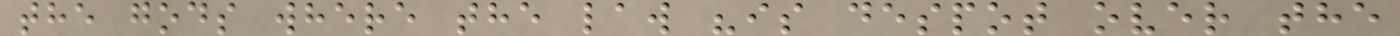the gods where the law "is despot over the
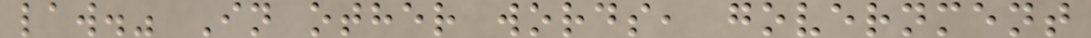law." In other words, government
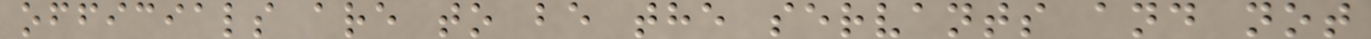officials are to be the servants and not
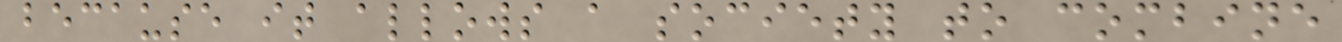because it allows a society to combine
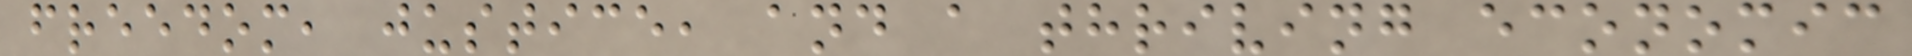freedom, justice, and a thriving economic
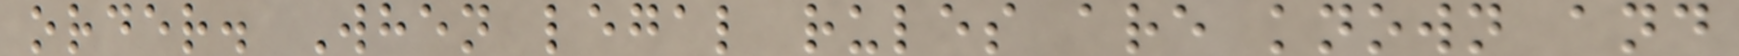order. When legal rules are known and
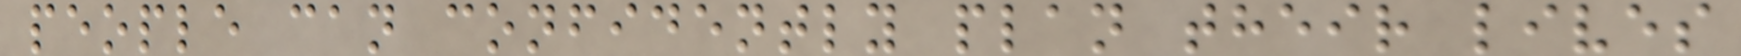people can confidently plan their lives
